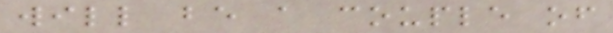will be a couple of
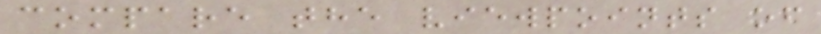compare the viewpoints of
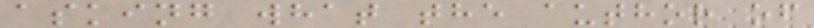asking what the author of
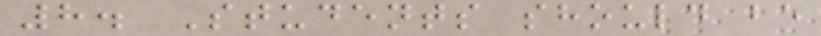8. Students should be
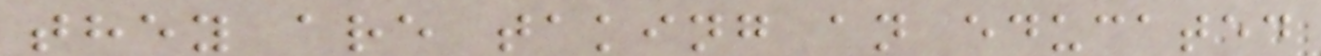they are taking an educated
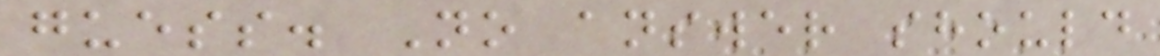guess. No answer should
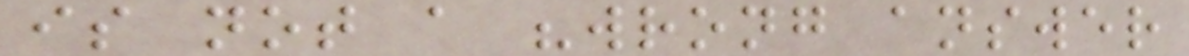is not a "wrong answer
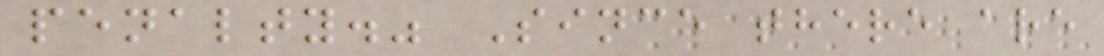penalty." Since there are
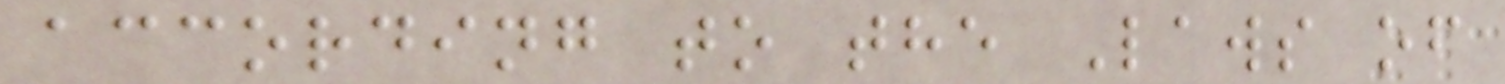according to the Laws of
